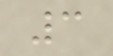3
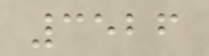3526
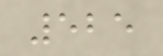525
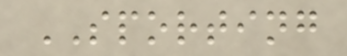SPORTING
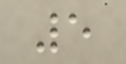5
